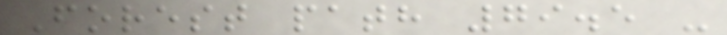Forest path 79.5 -
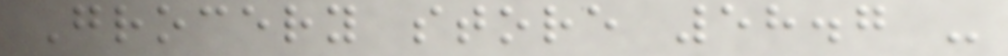Grocery store 58.7 -
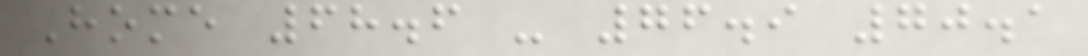Home 68.6 - 76.9 70.1
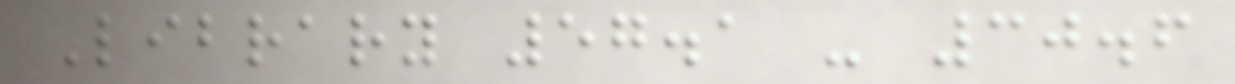Library 57.1 - 30.6
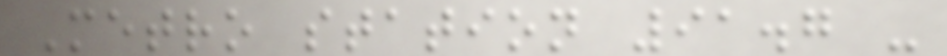Metro station 91.7 -
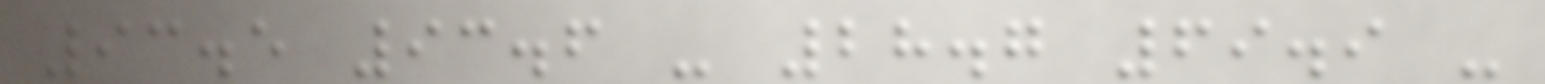93.5 93.6 - 28.7 69.9 -
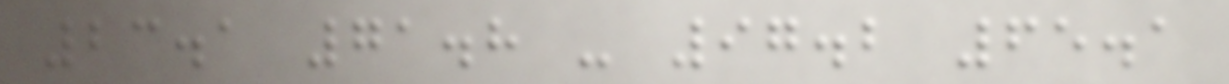23.1 71.8 - 97.2 65.1
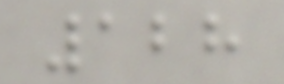128
